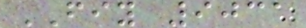FIY 9031
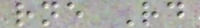rne Rd
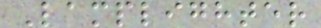Lamplighter
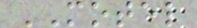MOTEL
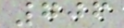706
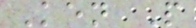Ken P
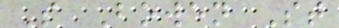S Bowen St
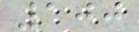100
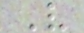V
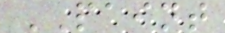PAINT
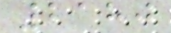2180
